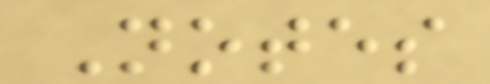Notes
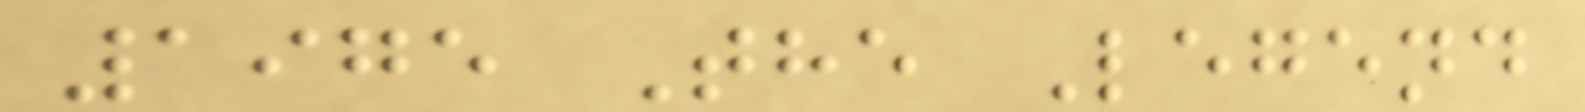1975 The Legend
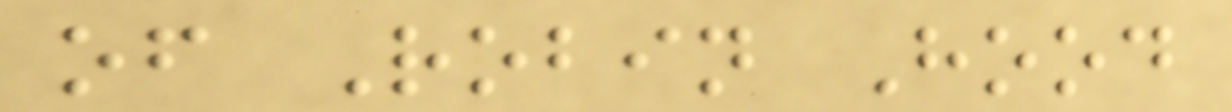of Robin Hood
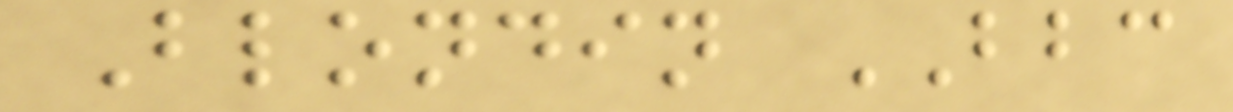Blondin BBC
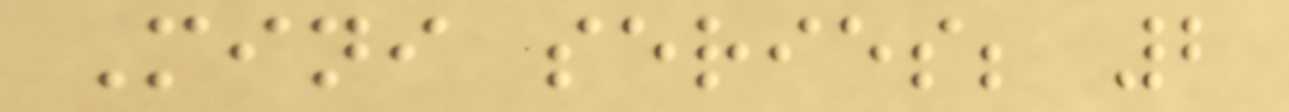Mini series; 2
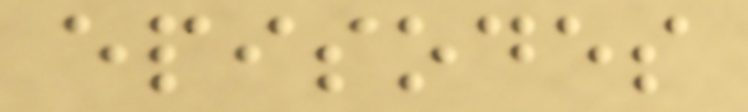episodes
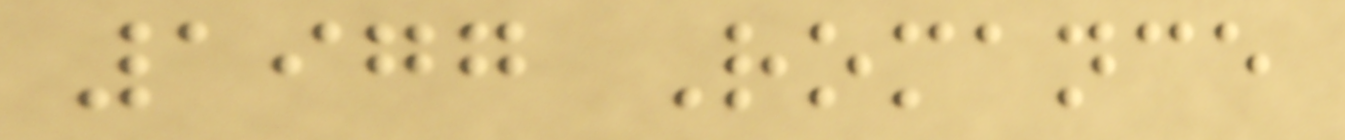1977 Romance
